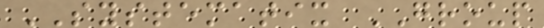SYSTEMATIX GROUP
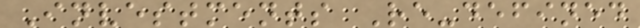Investments Re-defined
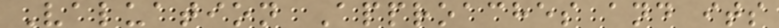Valuation Approaches and its
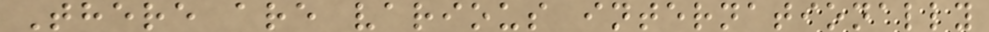There are various internationally
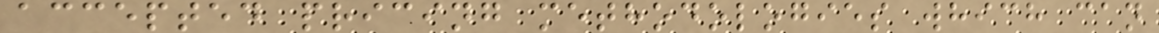accepted pricing methodologies which can
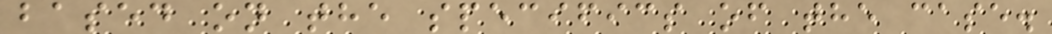based on the specifics of the case.
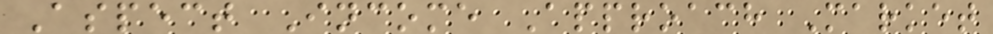Aspect Income Approach Market
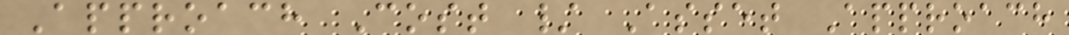Approach Cost / Asset Approach
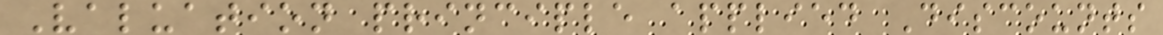Valuation principle applied Discounts
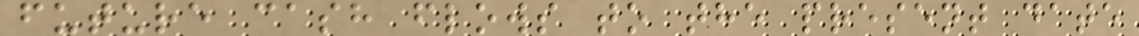future cash flows to the present date
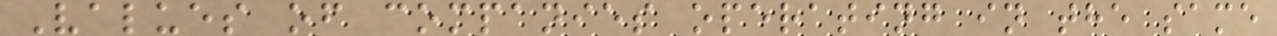Values of companies operating in the same
